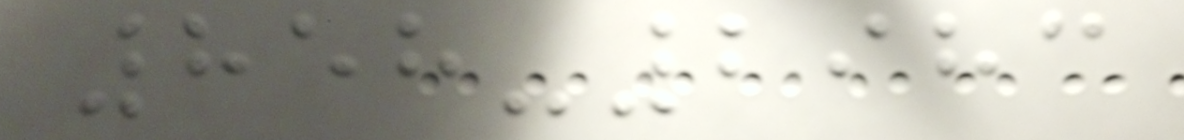858-2983
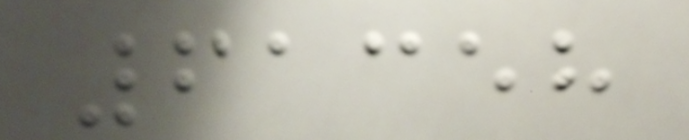61358
